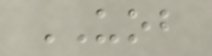UOB
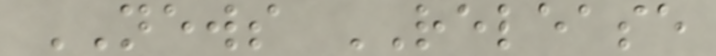NEWS RELEASE
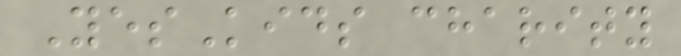YesKids charity
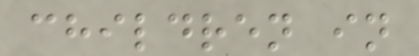children in
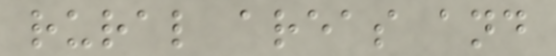rural areas and
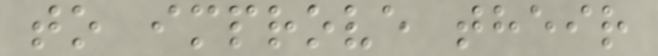to improve their
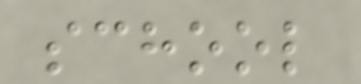school
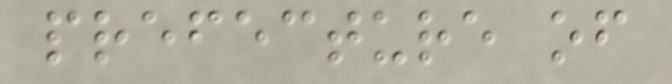prefecture of
